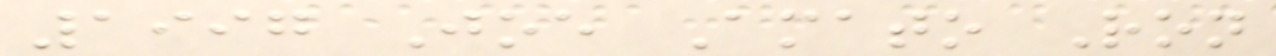1997 Joe Amato Ron
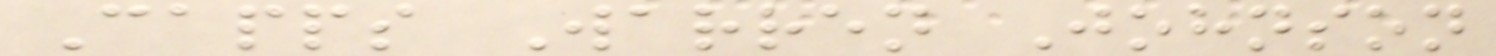Capps Warren Johnson
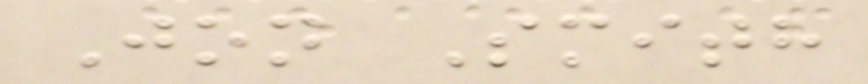Jon Smith
